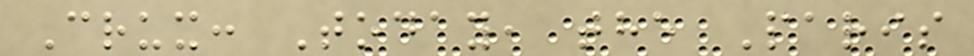Crux: Today, the Paris
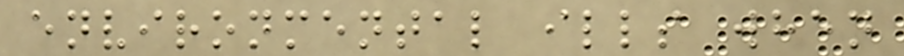environmental ills when
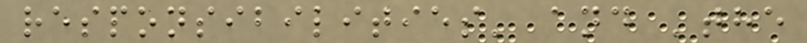responsibilities' and 'the
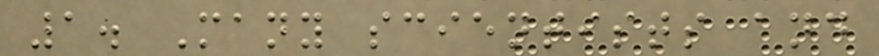1. Many scientists and
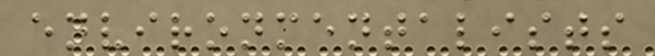environmentalists
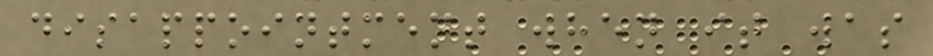disappointment when it was
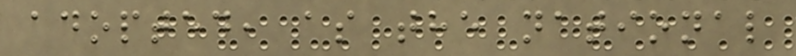adopted, as the national
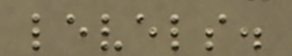levels.
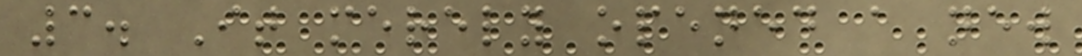3. It merely opened a new
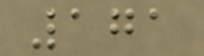171
